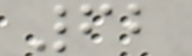62
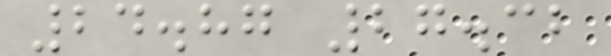24.87 27.32
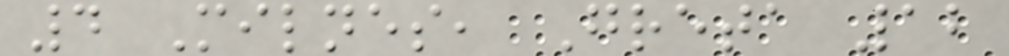4 Milnes, Greta 12
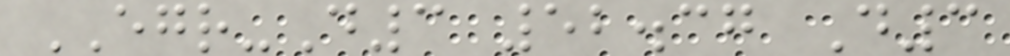EGR-D3 52.37 D3
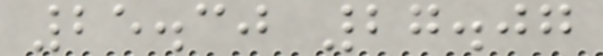25.30 27.07
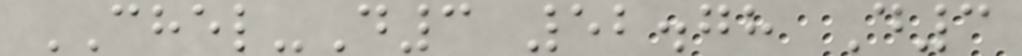CHEL-D3 52.78 D3
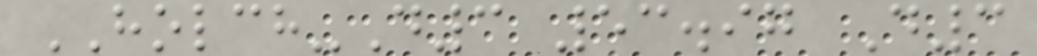HOLCH-D3 53.97 D3
